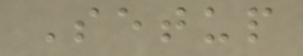Setup
